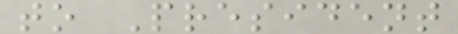to President
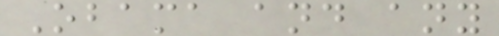Obama and any
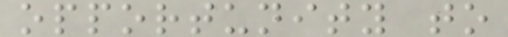opportunity to
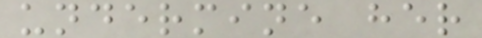undermine her
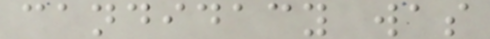candidacy was
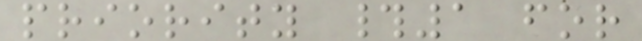priority #1 for
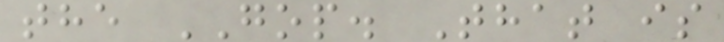the GOP. That is
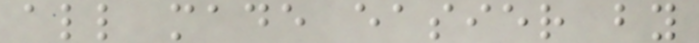all made easier by
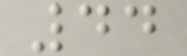44
